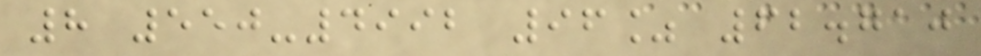8 550-4992 96% 62.710
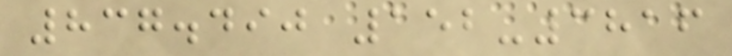837.490 152-3816
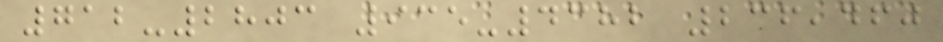712-2803 935-4382 236,460
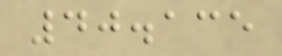40.135
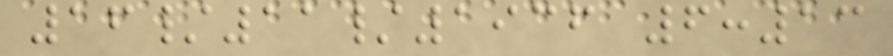16/11/1936 6:13
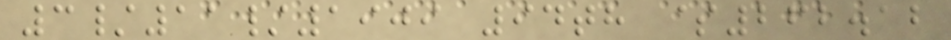3/11/1909 94th $262.12
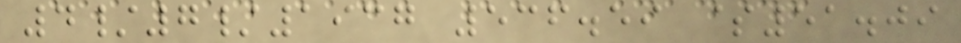4/7/1937 536.59 $51.09
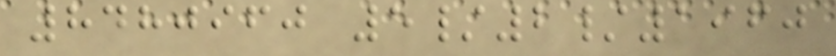8480960 5/2/1960
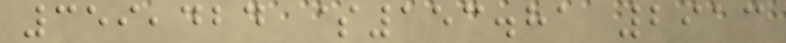359,424 $153.81 2913
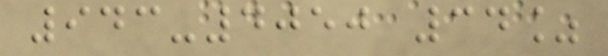943-4050 34%
